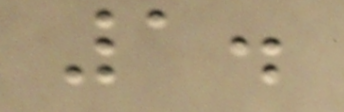1.
